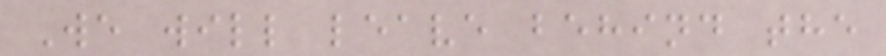We will leave behind the
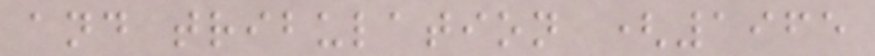and tribulation (1965
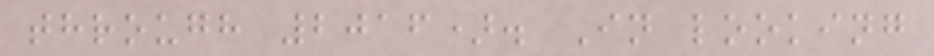through 2016). In looking
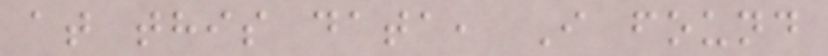at this data, I found
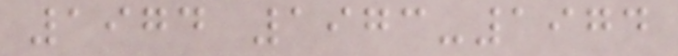1974 1973-1974
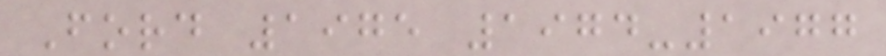Ford 1975 1974-1977
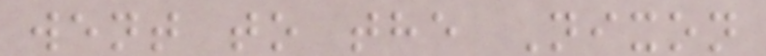went to the Nixon
